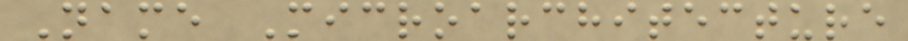Name Microarchitecture
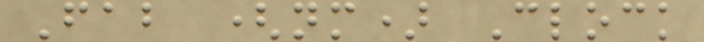Fab (nm) Clock
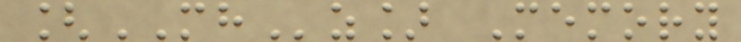[MHz] Memory
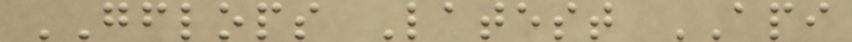GFLOPS Latest API
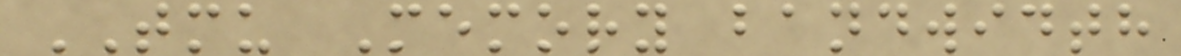TMU Memory bandwidth
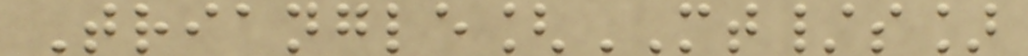Triangle[MT/s]
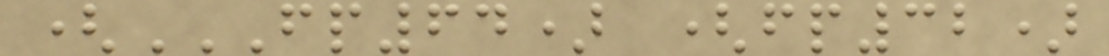(FP64) (FP32)
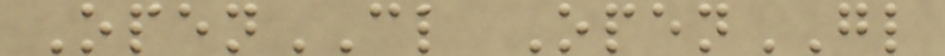OpenCL OpenGL
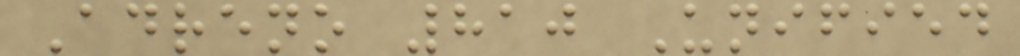Adreno 810 Unified
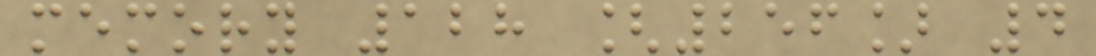memory 128 [256] 4
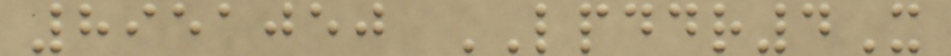8951050 LPDDR4X
